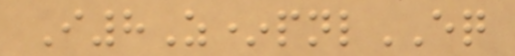I8Z*pnlEQ
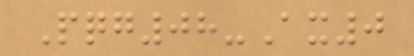Pqg08-Ax0
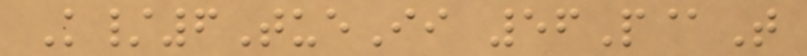K/6TueIi 56P@T
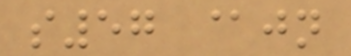s57 @jn
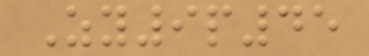Zy9p45
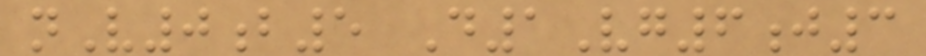nV0b5 D1Vg6j3
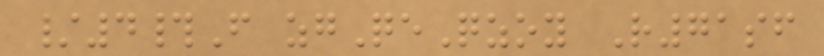/4#F zgQeQzoy R71sf
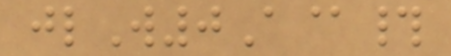jlW0A@#
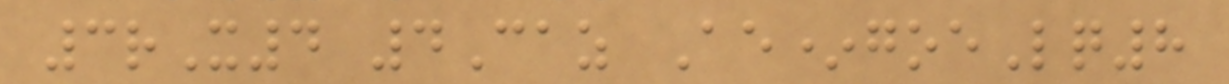3rX4 4Caz Ae*goeLq8
